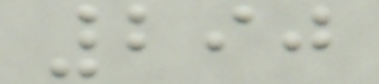290
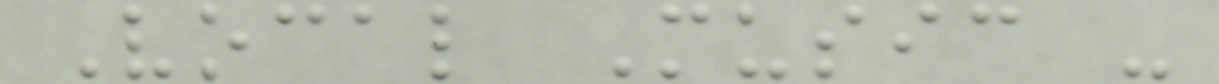Vocal Music -
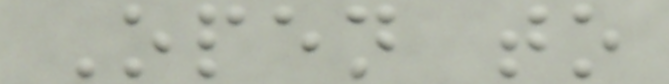Open to
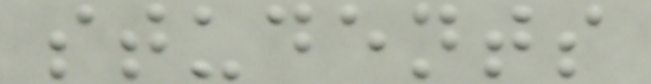students
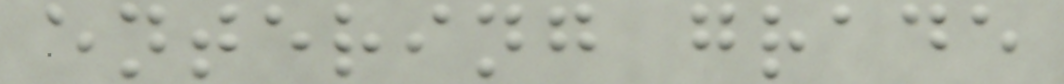entering grade
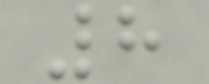8
